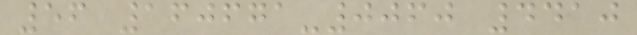56 160671-0060 4410
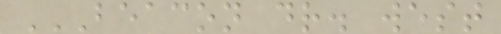BEACON DR. WEST
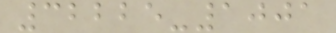32225-1001
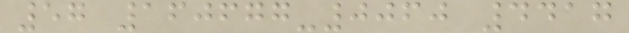57 160677-0060 4417
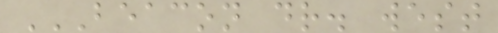BEACON DR. WEST
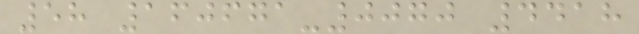58 160671-0070 4418
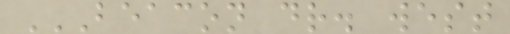BEACON DR. WEST
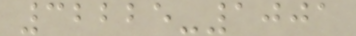32225-1001
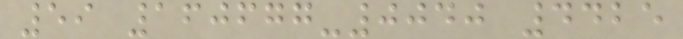59 160677-0040 4425
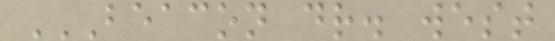BEACON DR. WEST
